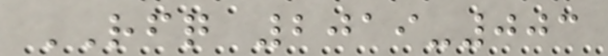RFQ 2019-003
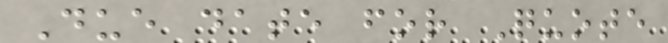Due date for Quote
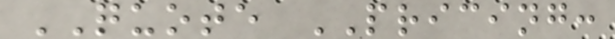QUOTE PRICING:
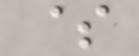$
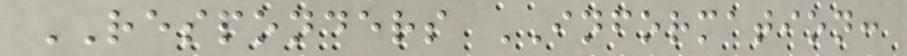RESPONDERS INFORMATION:
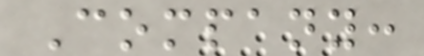Company:
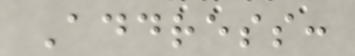Address:
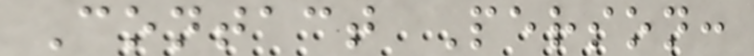Contact Person:
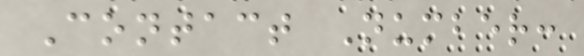Contact Number:
